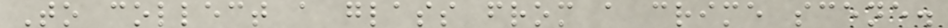To collect a glass from a crime scene.
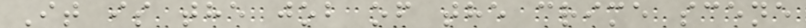It is the job of the crime scene
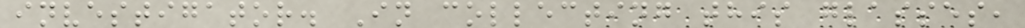investigator. In collecting this glasses,
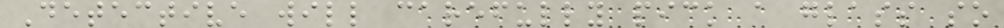Detective will carefully pick a glass so
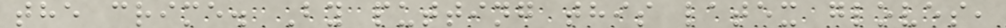the crime. By putting this latex gloves,
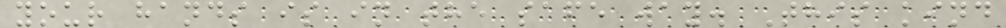your hands is in the safe way. This kind
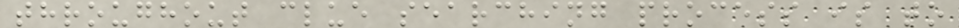throughout clue searching process is to
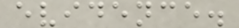evidence.
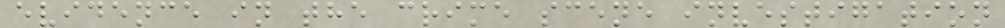evidence in the crime scene investigation
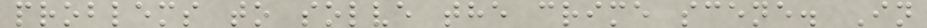problems to solve the crime scene. In
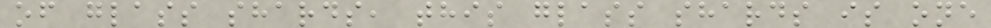of glass shards, this glass shards is one
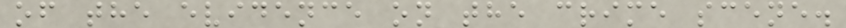of the evidence on the crime scene.
